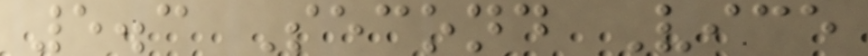5.3 Second Vice
